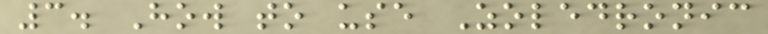3. How to use Zoledronic
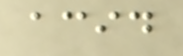acid
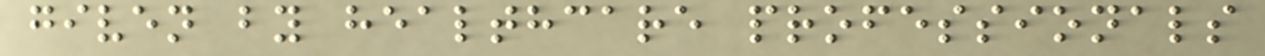given by healthcare professionals
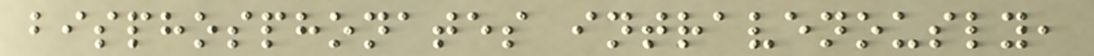bisphosphonates intravenously,
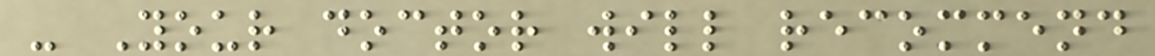- Your doctor will recommend
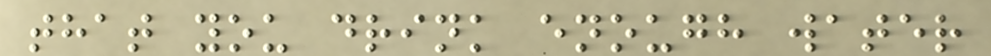that you drink enough water
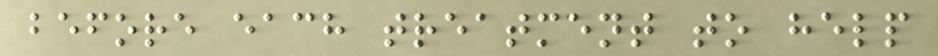before each treatment to help
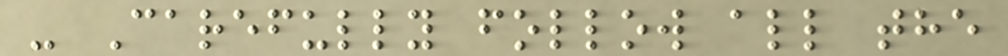- Carefully follow all the
